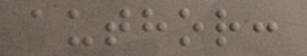author:
